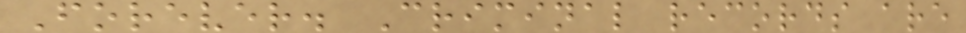Forever. Criminal records are
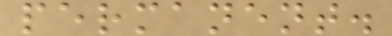permanent.
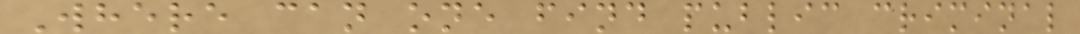Where can one find public criminal
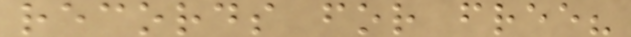records for free?
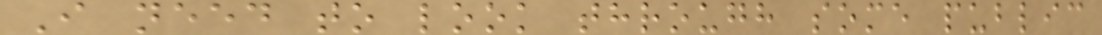I need to look through some public
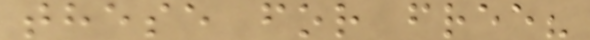these for free?
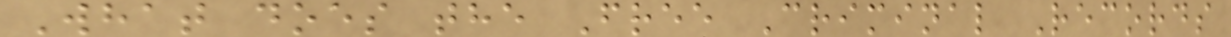What does the Free Criminal Records
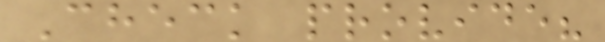Check provide?
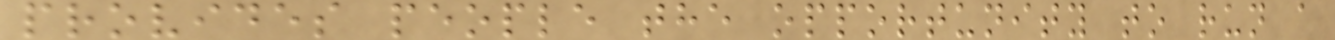provides people the opportunity to run a
